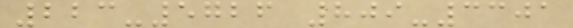223-5726 809-3301
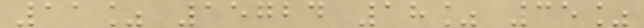11% 15724 18% 35%
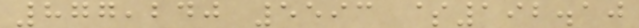877,240 5593 $192.10
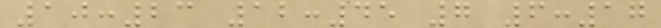10:23 12:45 7 6:17
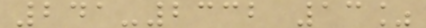241-2332 13%
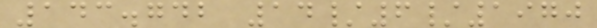143.742 14/6/1970
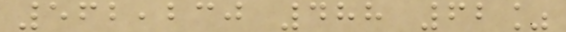562,230 488 62%
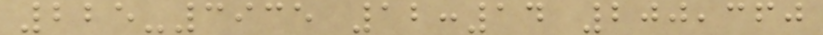225-3935 12:14 200,360
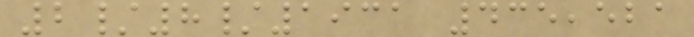2/8/1931 435,521
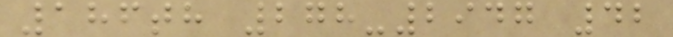186th 278-2947 42
